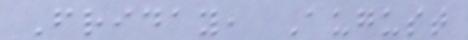Friday, August
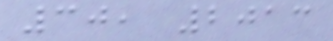30, 2013
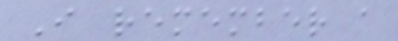I remember a
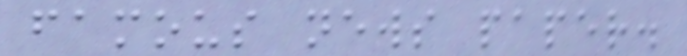famous news paper.
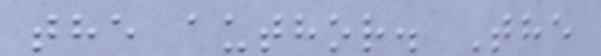the author. The
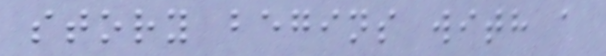story begins with a
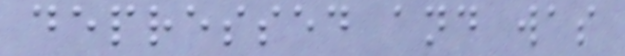depressed and was
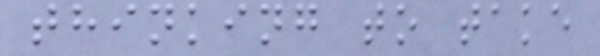thinking to take
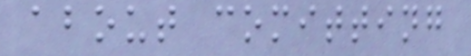about comitting
